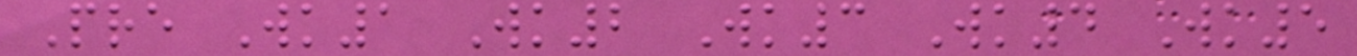Pre Wk1 Wk2 Wk3 Wk4 Wk5
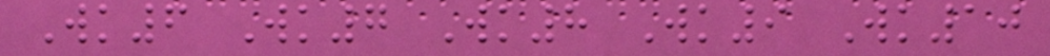Wk6 Wk7 Wk8 Wk9 Wk10
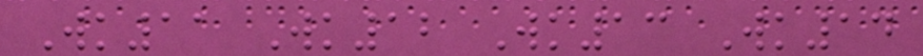Wk11 Wk12 Wk13 Wk14
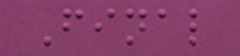Final
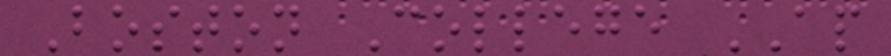Boston College AP
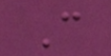C
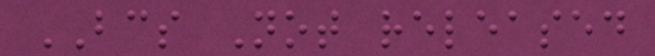BCS Not released
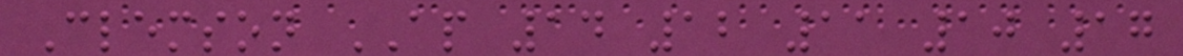Clemson AP 14 12 11 10 17
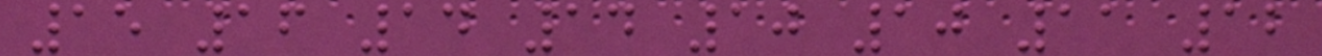15 16 14 14 10 10 11 12
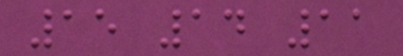15 14 11
